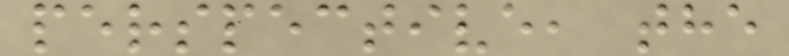perspective, the
